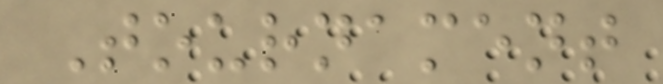Tournament
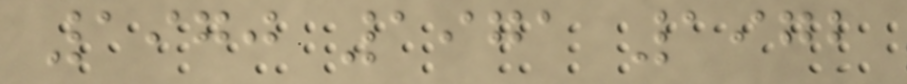1970 1971 1972
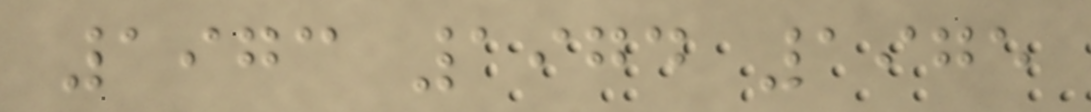1973 1974 1975
